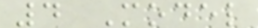4 Model
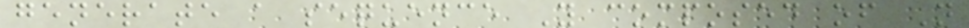generate a sequence Y composed of N
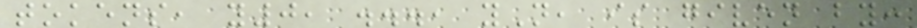tokens, y0, ..., yN, is given by:
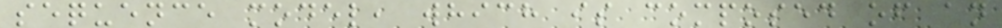sequence model, which is composed of an
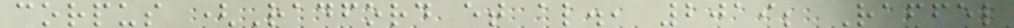corpus (Radford et al., 2019; Raffel
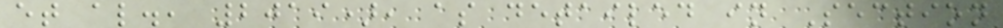et al., 2019), as detailed in Section
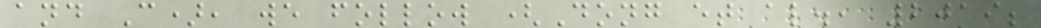and C), we follow (Dong et al., 2019;
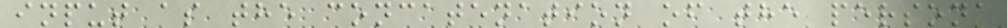input as the concatenation of the persona
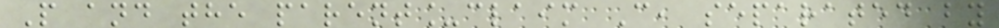P and the parent_claim C, separated by
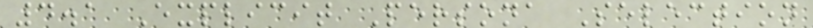4.1 Explicit Persona Selection
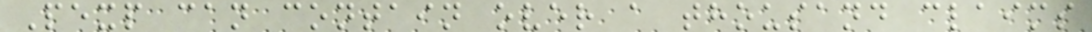Pexp can contain over a thousand claims
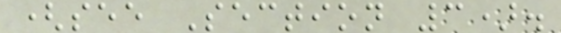(see Section 3).
